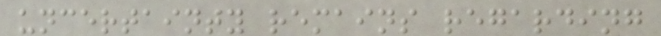uncertainty remains regarding
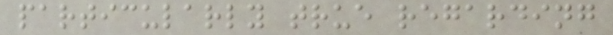particularly true regarding
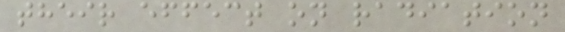their effect on radiation
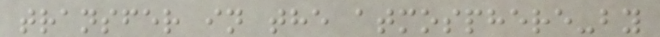transfer in the atmosphere-by
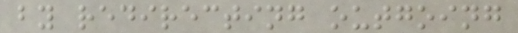by redirecting outgoing
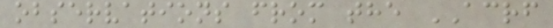observations from the ACRF
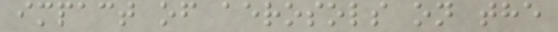impact of aerosols on the
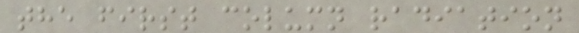the first column radiation
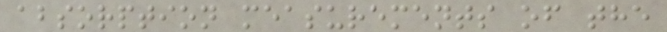absorption measurements of the
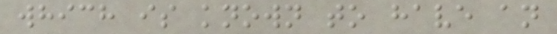which is known to have an
